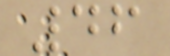46
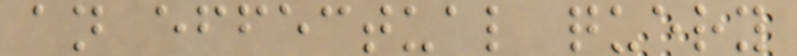an effectual query
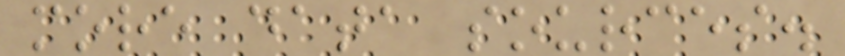more data sources.
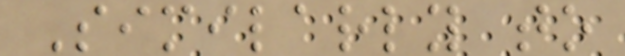Similarly to
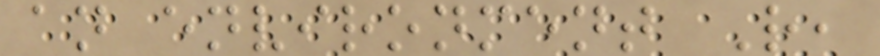an environment R,
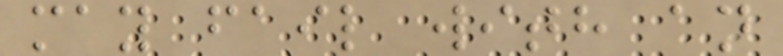may fail with an
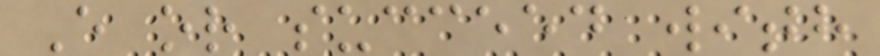E or succeed with
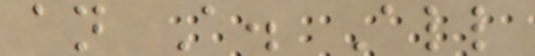an A. All
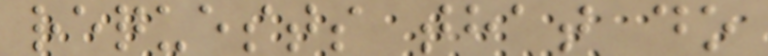requests that do
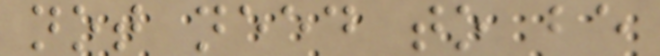not need to be
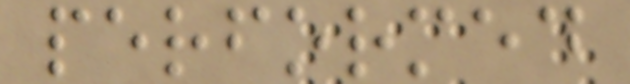performed
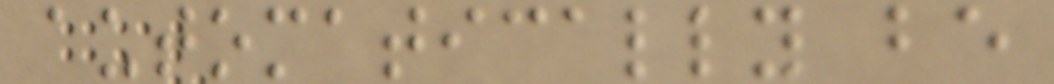automatically be
